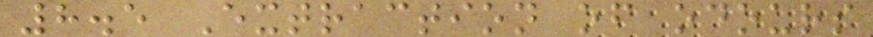8.5 Extraction of odours
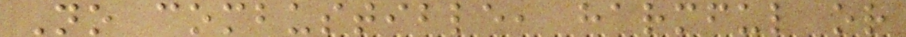No combustible, harmful or
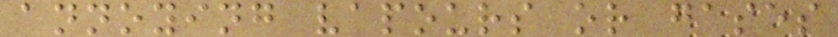annoying vapours or gases
